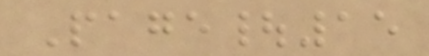Page|15
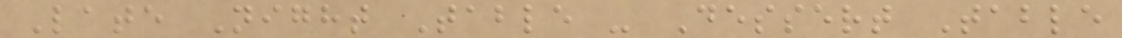Late Night Table - Dessert Table
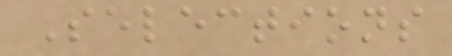Selections
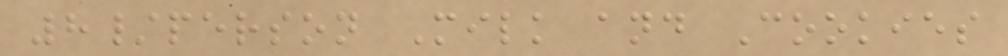8/person Milk and Cookies
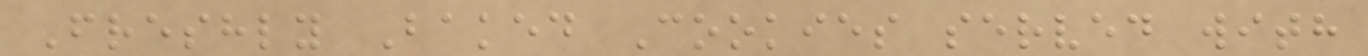Freshly Baked Cookies served with
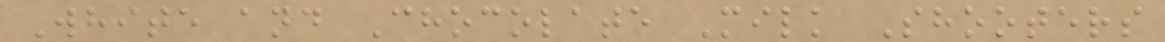White and Chocolate Milk Shooters
